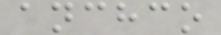anchco
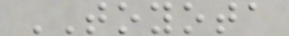TOYOTA
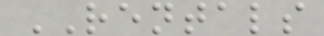RENTALS
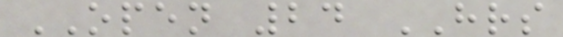OPEN 24 HRS
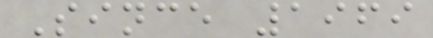Since 1969
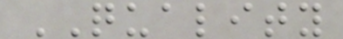QUALITY
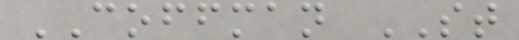COFFMAN ST
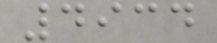4934
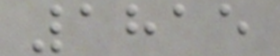1815
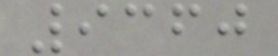9360
